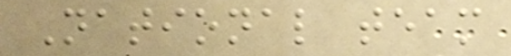National team
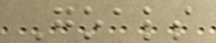Goals
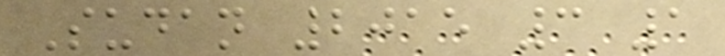Sudan 2015 3 1
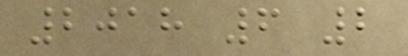2018 6 2
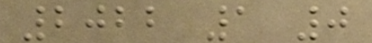2022 1 0
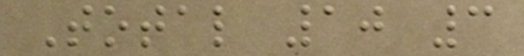Total 10 3
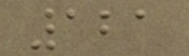121
